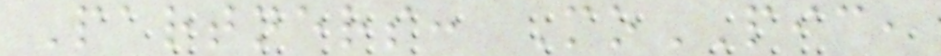Partners: MoPIC,
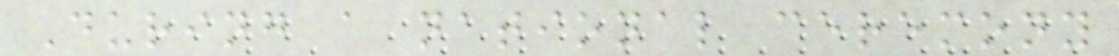During a national ceremony
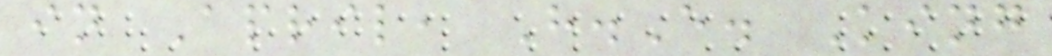in April, H.E. King
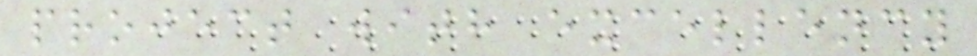project with excellency
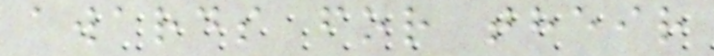awards for their
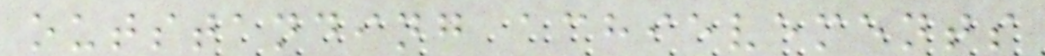outstanding achievements
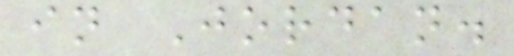in Jordan.
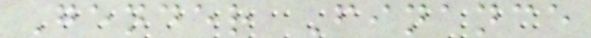Gender Finance
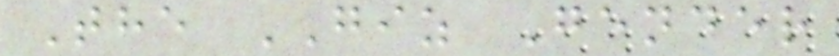The GIZ Gender
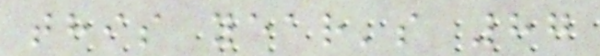this year's 87
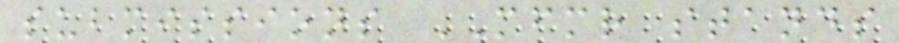submissions MFMR stands
